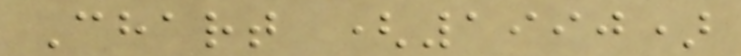Chart (1990)
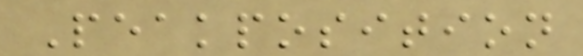Peakposition
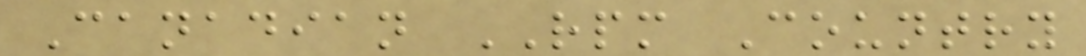Canadian RPM Country
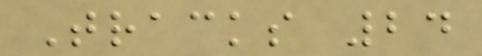Tracks 24
